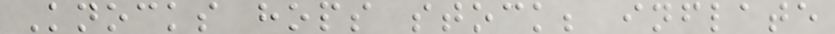Knocks hops stock; inflate
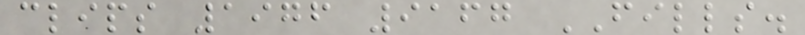clips 1976 9167 FILLS.
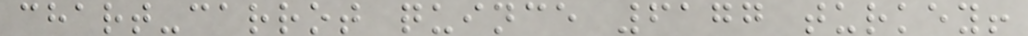chart-carrot quince 6177 turkey!
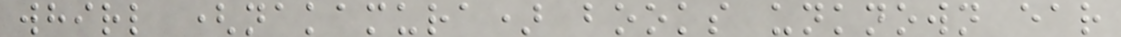whirl (nakamura) books unknown ear
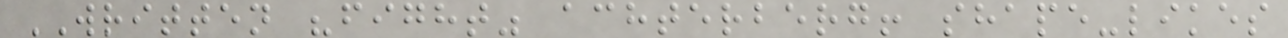WRITTEN "fight" achterberg! shape-likes
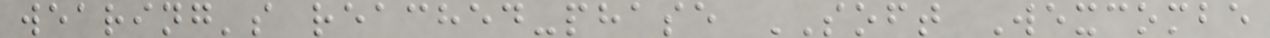wearing's reached-phase SOFT Wexcombe
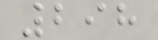298
